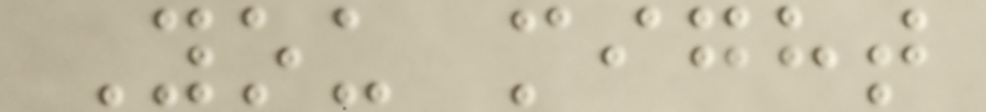You might
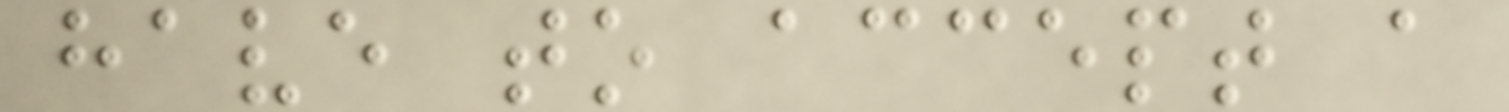have to accept a
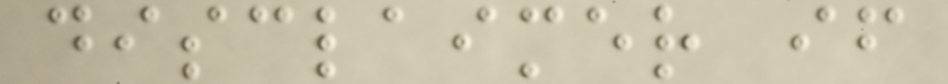disclaimer if
